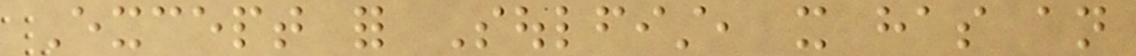Except for Soulfist, it has an
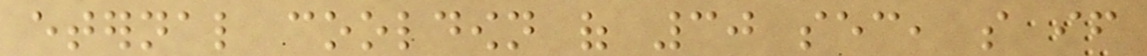eternal cooldown of 30 sec, so if
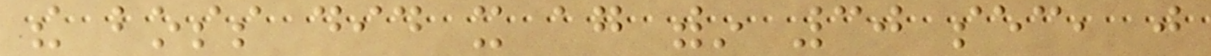the boss did it again within 30 sec, just
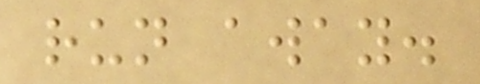run away.
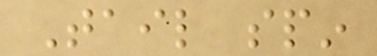Tail spin
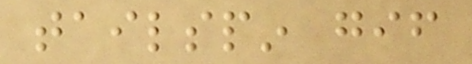tailspin gif
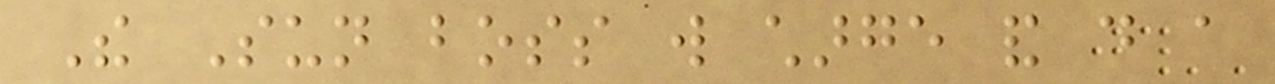The Sun boss will charge and do a
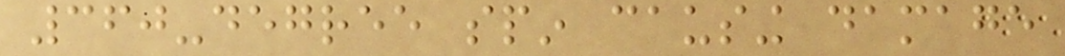360-degree spin causing damage
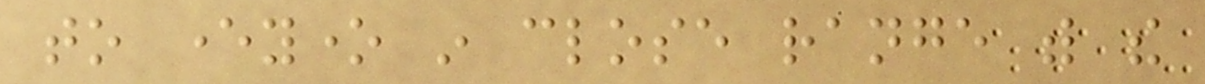to everyone in close range with the
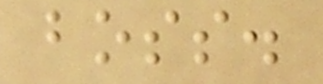boss.
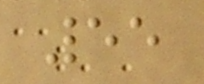55
